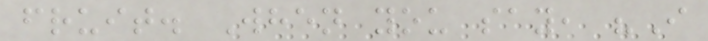fruit. When you say, "I
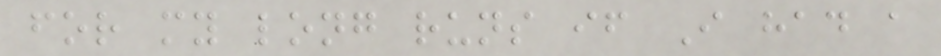for my long runs if I had a
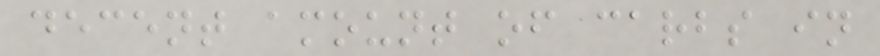decent amount of carbs in
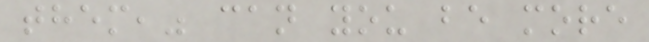them," can you be more
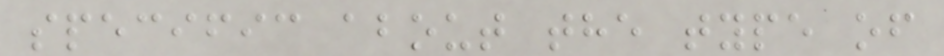specific about the type of
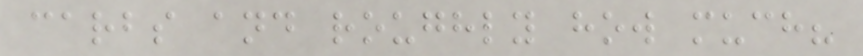carbs and roughly how much?
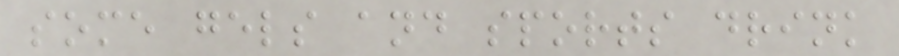some gels and sports drink
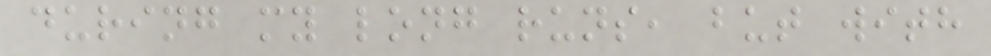during my long runs, but with
